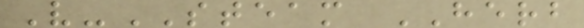V-STEAM HERB
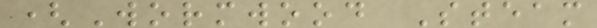(Wormwood Steam
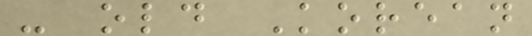- old Korean
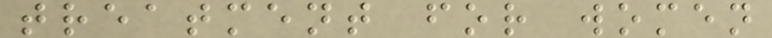treatment for women
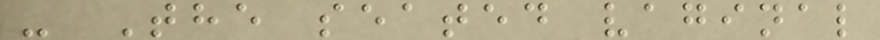- The seated vaginal
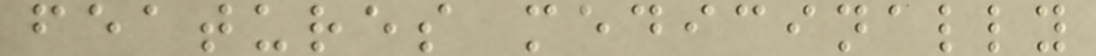features medicinally
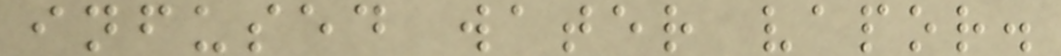infused water vapor.
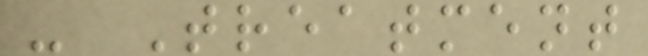- Treatment
